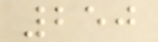250
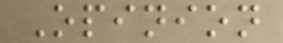Opinion
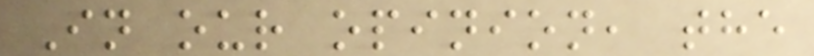In our opinion, the
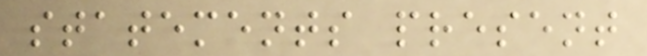statements present
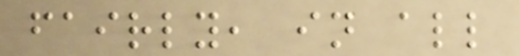fairly, in all
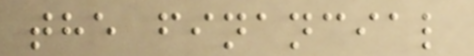the financial
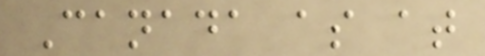Canada as at
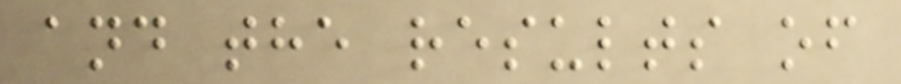and the results of
